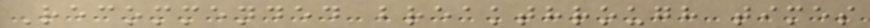Recommended breakthrough times
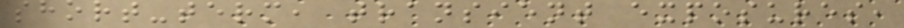short-term, transient exposures,
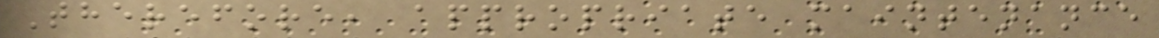Therefore, appropriate maintenance
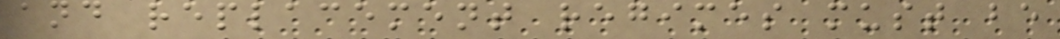and replacement regimes must be
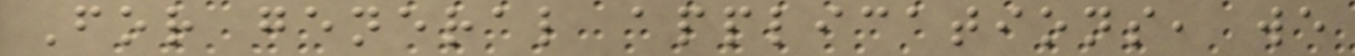For general applications, we
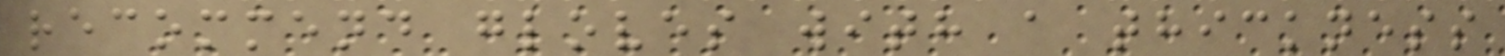recommend gloves with a thickness
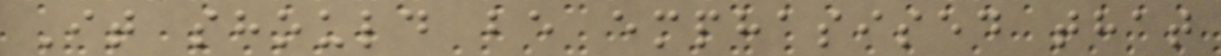It should be emphasised that
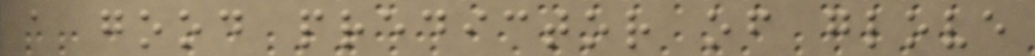a good predictor of glove
